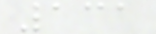131
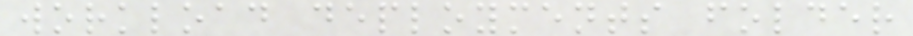workload deployments folder
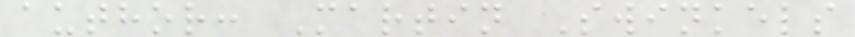author: Martin Swinkels
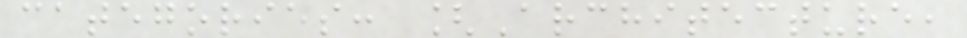categories: [Architecture,
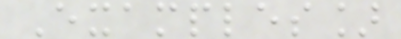Examples]
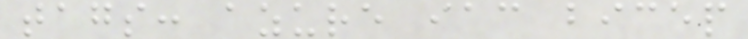tags: azure iac bicep
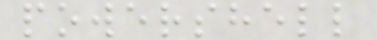powershell
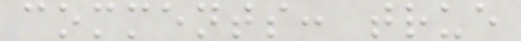comments: true
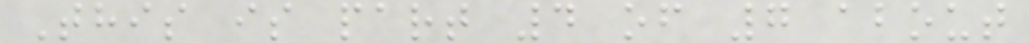This is part 4 of 7 about
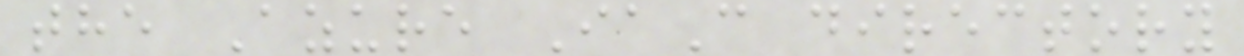the Azure IaC directory
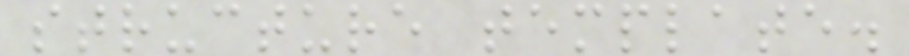structure template.
